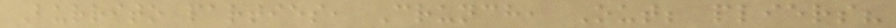Burrito parties, Crunch, Out; pliers?
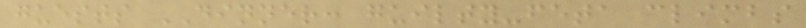guests DINNER: guilty-feta climbs
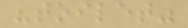"toilet"
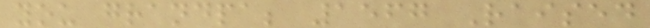you grandpa; 1567 Raised
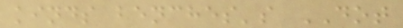kinds benches's DOT
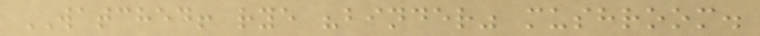WATCHED! rye "binder" mushroom.
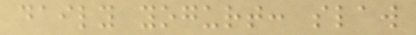daily yogurt: slaw
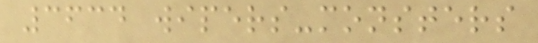3634 wipers-monsters
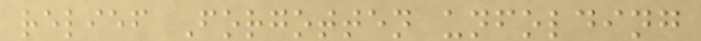relief Forgotten unfolding
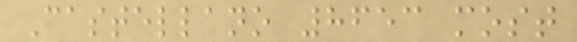Castellano 8653 most
